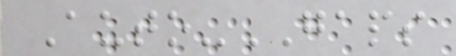Auto-GAPS
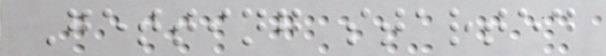Getting started
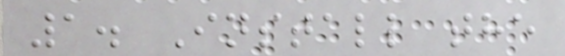1. Install the
